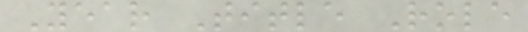Year Title Role
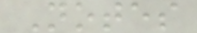Notes
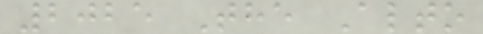2025 The Alto
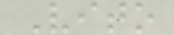Vito
